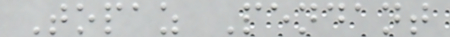Topaz Pendant
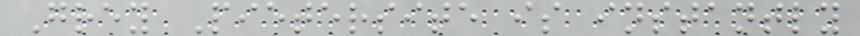Grey Pietersite is instantly
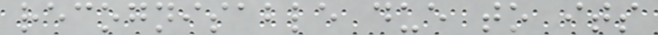recognisable due to its
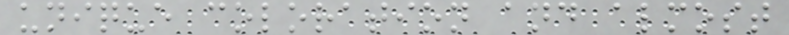unique coloration and almost
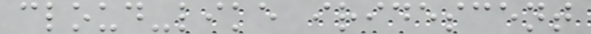cloud-like iridescent
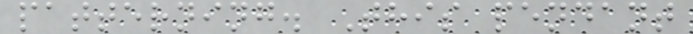patterning. This pendant
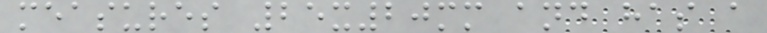measures 25x20mm and has a
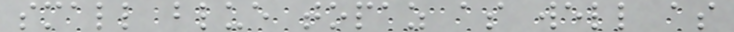small blue topaz as well as
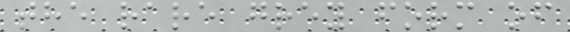the rare grey form of
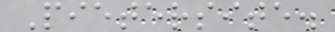Pietersite.
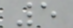5
